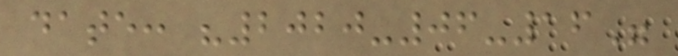date: "2020-06-16"
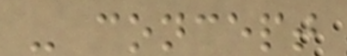- concept
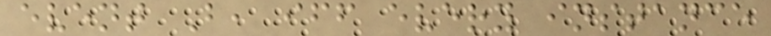event B, iff every instance
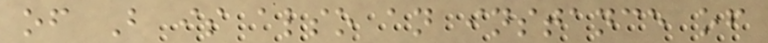of B is also an instance of
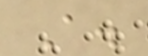A.
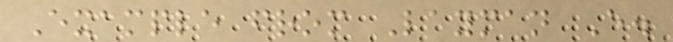Example from Layman E.
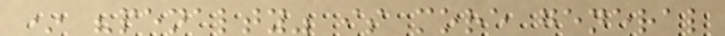* "penalty" is more general
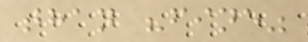than "fine"
